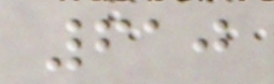610
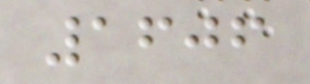1606
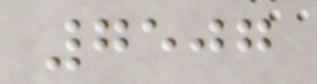7507
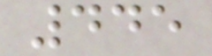445
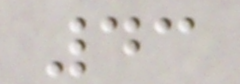43
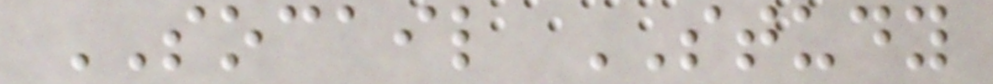SOCAIL STUDY
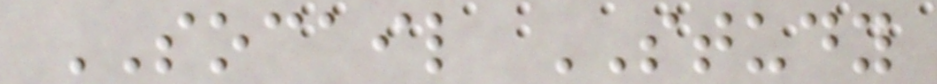SOCAIL STUDY
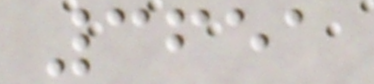3651
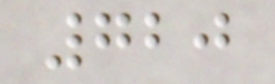720
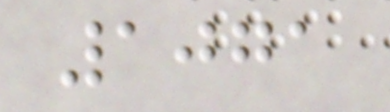1071
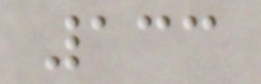133
